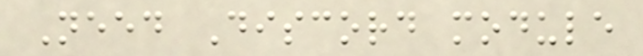Need Discord module
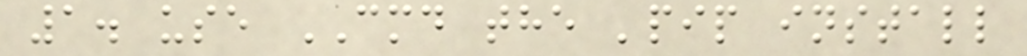1. use CMD the 'pip install
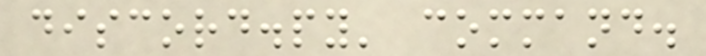discord.py' command.
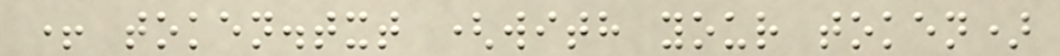+ token.txt (with your token)
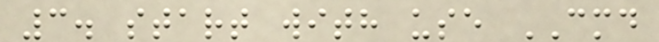3. start with use CMD
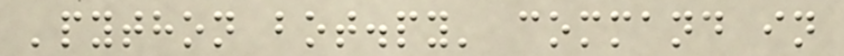'python bot.py' command in
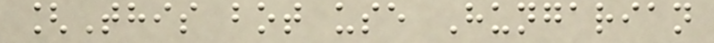[This bot use Hungarian
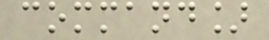command]
